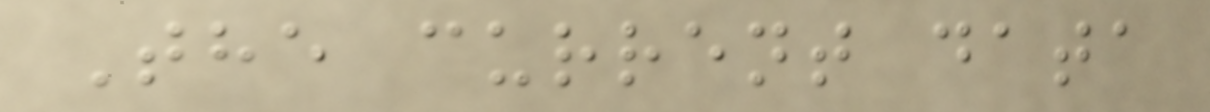The current data
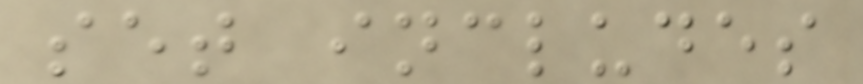set includes
